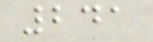241
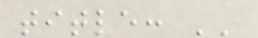title: ''
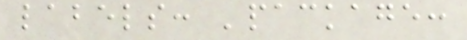labels: 'package:
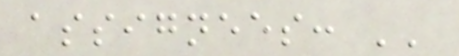assignees: ''
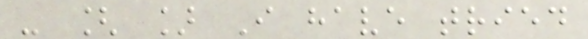- [ ] I have tried
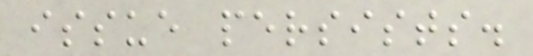issue persists.
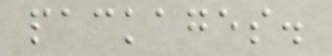packages.
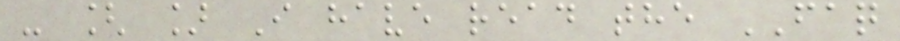- [ ] I have read the FAQ
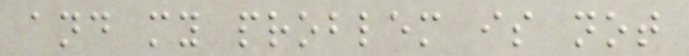and my problem is not
